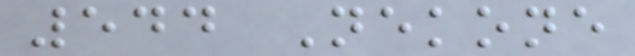544 Nekone
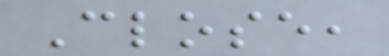Close,
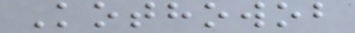Kothowob
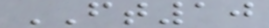FT10
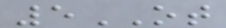5OT
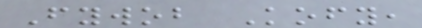Fywob Kofy,
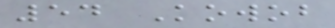54 Kowob
